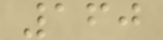160
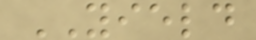YIELD
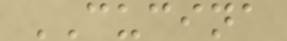CUCINA
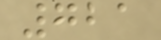721
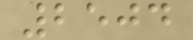2504
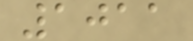1011
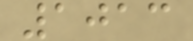1013
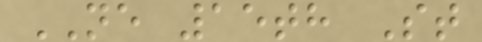NE 15th St
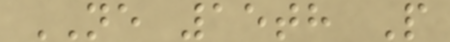NE 15th P
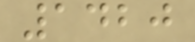1420
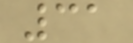31
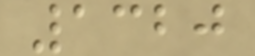1320
